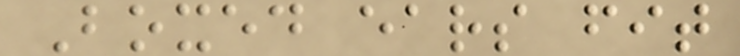Boxed ears fit
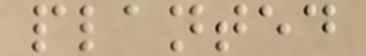planted
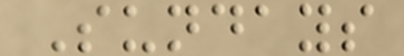Sundays
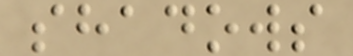shadows
